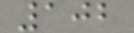102
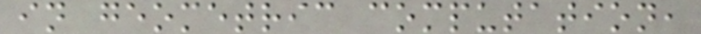in geometric computation,
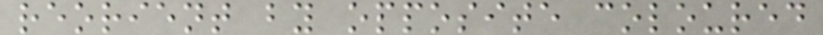reorient by opposite coloured
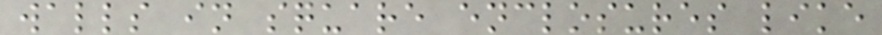walls in square enclosures like
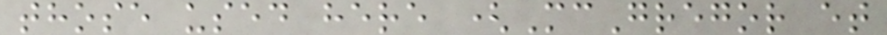those used here (McGregor et
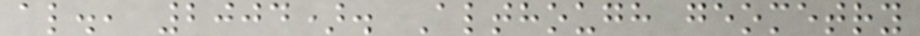al., 2004). Although geometry
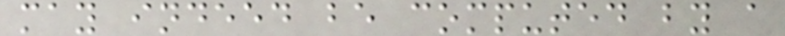may indeed be computed by a
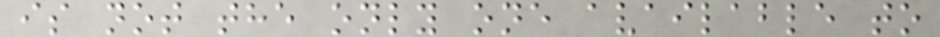is not the only one available to
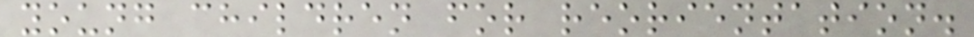young children for reorientation.
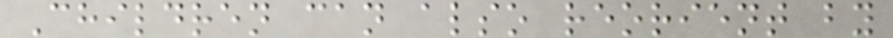Children can also reorient by
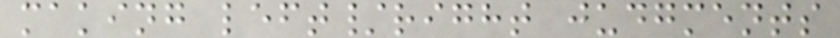making left/right judgments
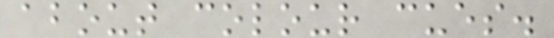about colour cues.
